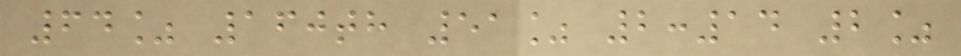64% 160th 51% 2:14 2%
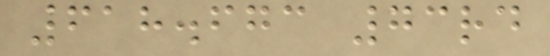618.673 73rd
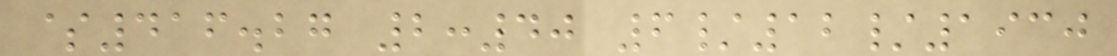$416.27 2:40 6/12/1930
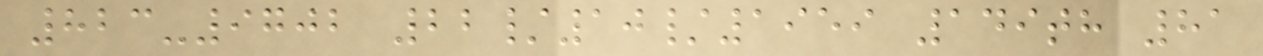823-9702 22/10/1959 149th 81
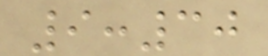9:30
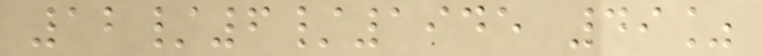12/6/1945 49%
